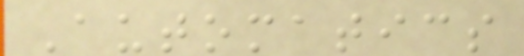Automatics
